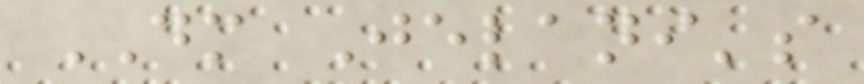DM Jelani's
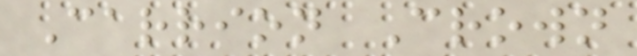Carrion Crown
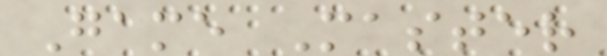Game Master
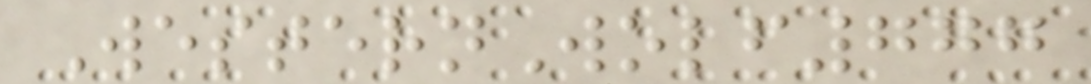WesternWolf777
